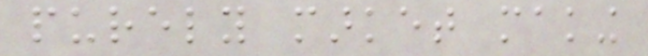purely market making
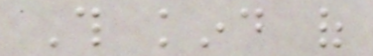This kind of
